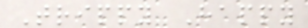Trippy Happy
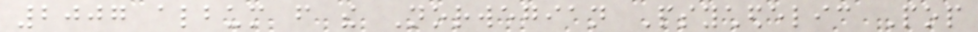2007 album from the Norwegian Psychedelic Pop
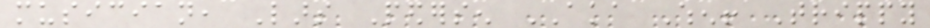musician, Lars Pedersen AKA When! Trippy
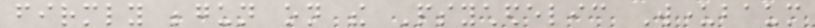firmly begun on the Psychedelic Wunderbaum
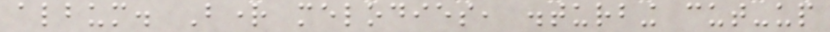album. Bright melodies, disturbing cut-up
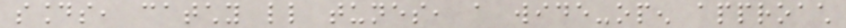sounds, catchy little tunes, a wide-open approach
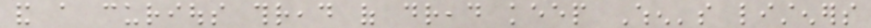and a curious thread of dread keep When's listeners
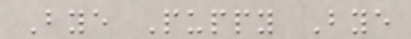Bye Puppy Bye
